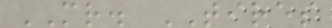MR. TIRES
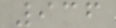936
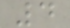4
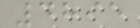4895
